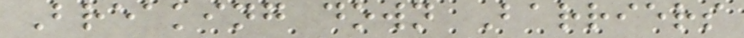Breaking down Barriers
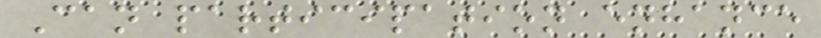Can participation enhance
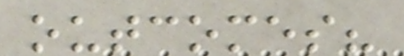outcomes?
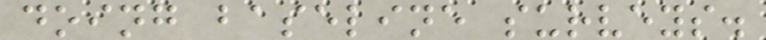doing baseline surveys.
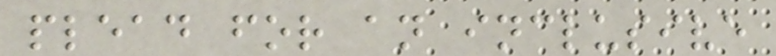plead for an inclusive
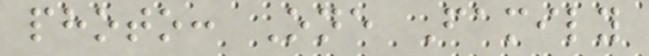photo: One Family
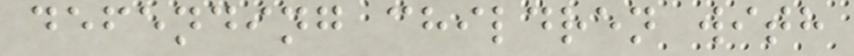defending children with
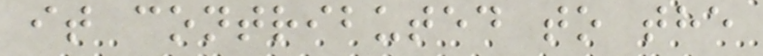it contributed to the
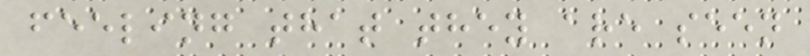feeling that they are seen
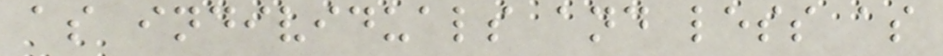as individuals and less as
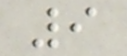9
